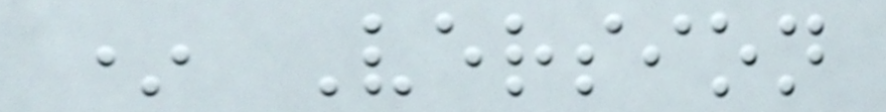* Version
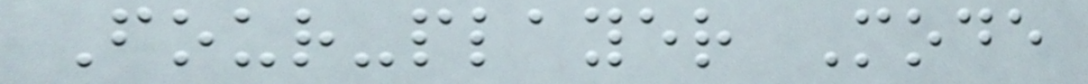Four-player Mode
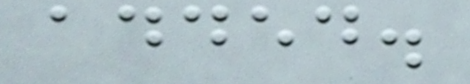added.
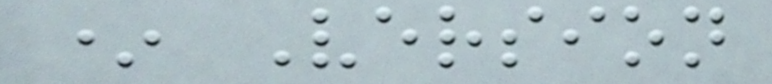* Version
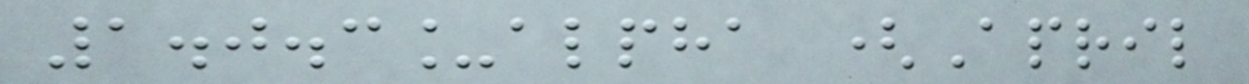1.0.3_alpha (April
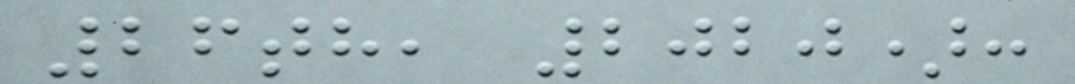26th, 2020):
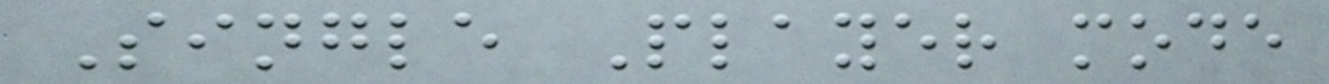Single Player mode
